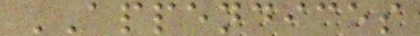APPENDICES
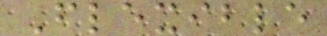Flexible
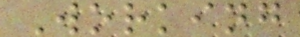Working
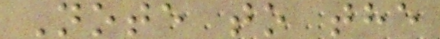Note to the
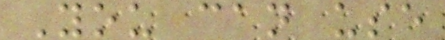You can use
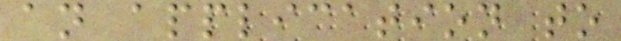an application to
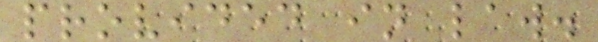provided in law.
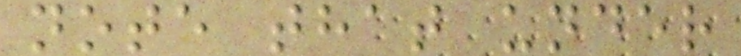note that under
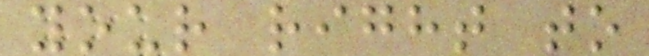your right to
